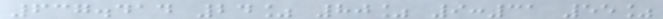637.414 24% 80% 9:31 55%
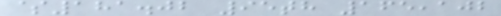$181.02 95th 165,102
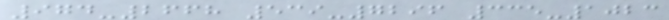974-2668 539-7296 335-1023
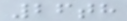26th
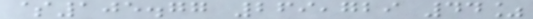$105.77 269,729 44%
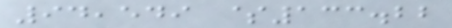94,549 $133.22
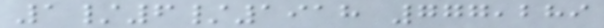1/6/1918 777,289
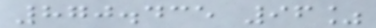870.435 96%
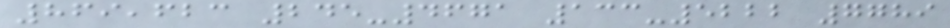869,623 245-4671 133-5222 7789
